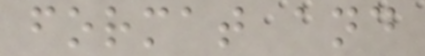format and
